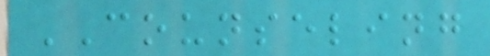COUNSELING
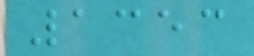1353
